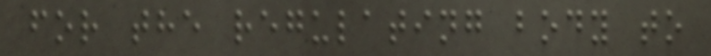for the regulating body to
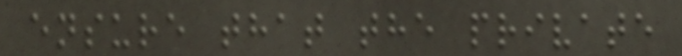ensure that the private
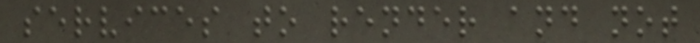services to render and not
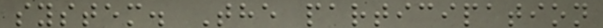system. The participation
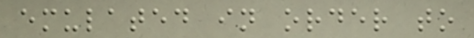emulated in order to
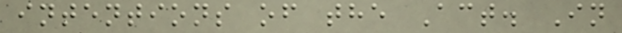intentions of the Act. In
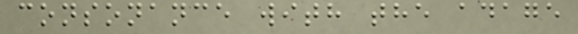consonance with the adage
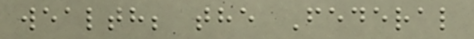wealth; the Federal
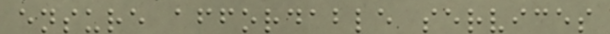ensure affordable services
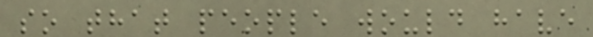so that people would have
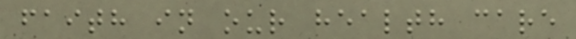faith in our health care
